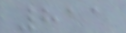811
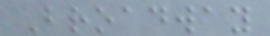Broadway
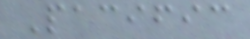Pacific
